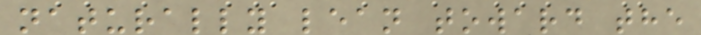naturally lean toward the
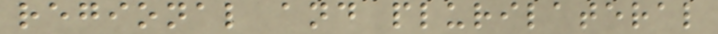regional and plurilateral
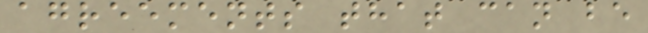agreements that can be
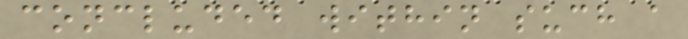concluded within such a
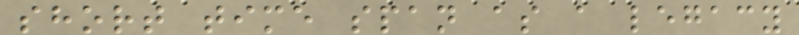short time span as a legacy
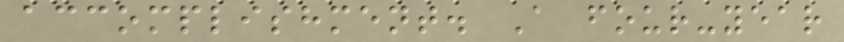accomplishment. A four-year
